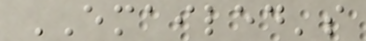EMAILED's
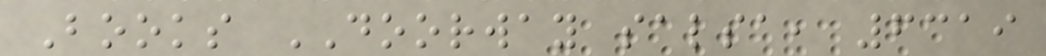Books DOORWAY salsa, 6319
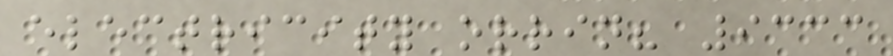electricity orrin? 9333
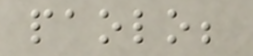paolo;
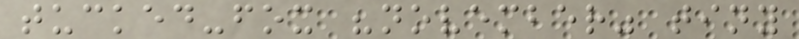tucked-fox "november" tiny
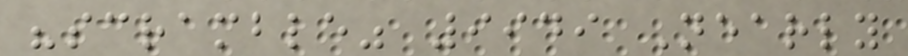"scramble" 9949 Nearly
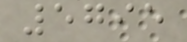5795
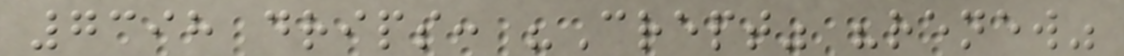7398 drips: "Crept" "renew"
